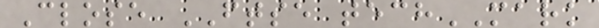Close FTSE techMARK
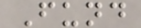Fund
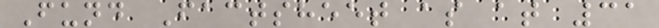Fund Factsheet as at 31
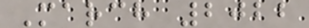March 2022
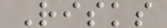Risks
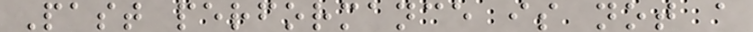Past performance is not a
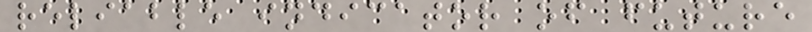reliable indicator of future
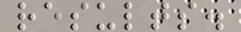results.
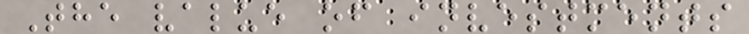The value of investments
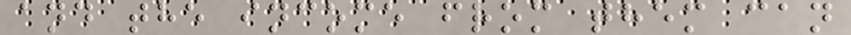and the income from them can
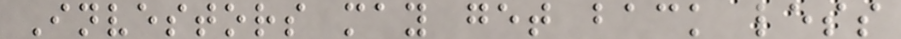Investors may get back less
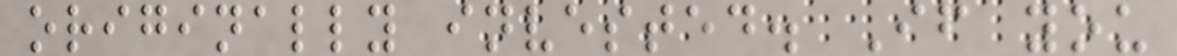originally invested. If you
